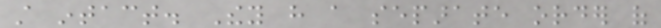still intact. They have a separate order of
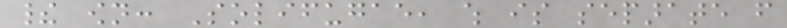their own: Solifugae, which is separate from
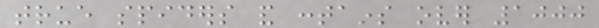true spiders and contains over 1000
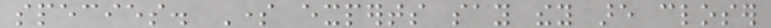species. Some experts say they are closer
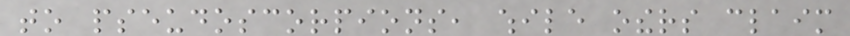to pseudoscorpions, while others claim
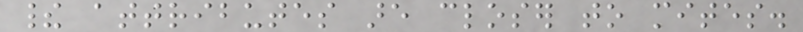their attributes are closer to mites.
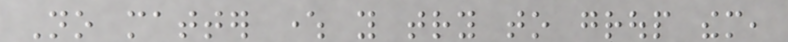No matter where you try to group them,
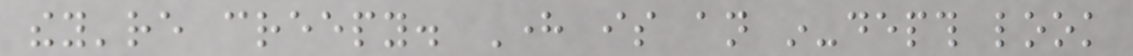they're creepy. Here is an in-depth look
